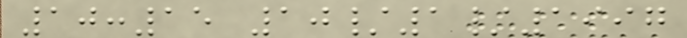10:15 10/1/1997
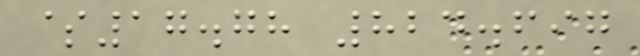$17.78 824.697
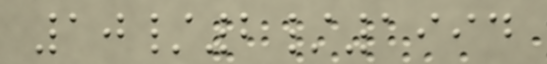10/2/1994
